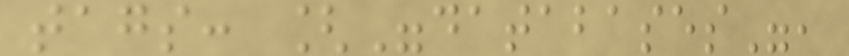tags: ["databases",
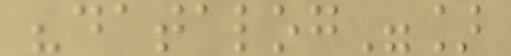"datalog"]
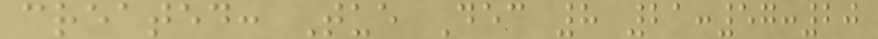created: Tue Dec 8 21:57:20
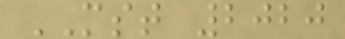MST 2020
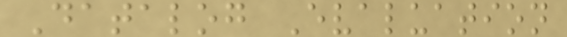Datalog Evaluation
